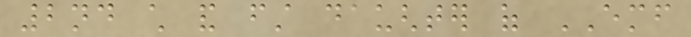2nd child and first daughter of EMF
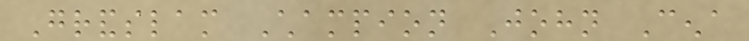Grandslam Champion John Cena
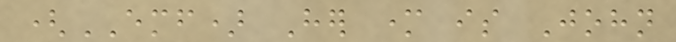(EMF) Her mother is John
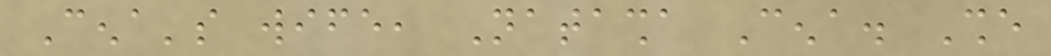Cena's wife, Natasha Cena. She
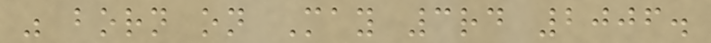was born on May 3rd 2006.
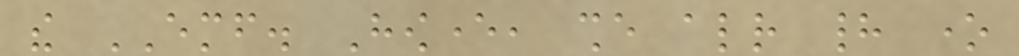the EMF. However, she already had one
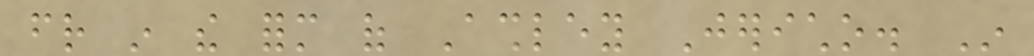friend in the form of Ashley Jericho. In
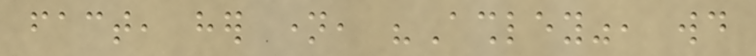fact, her name, "Ashley", would
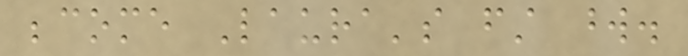become Laura's first word.
